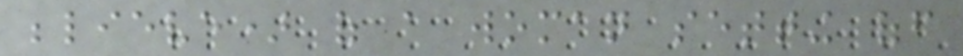believe) of a woman setting off
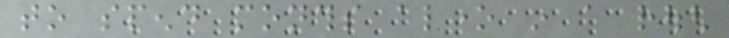to spend months alone in a rough
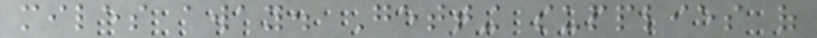miles away. Getting supplies of
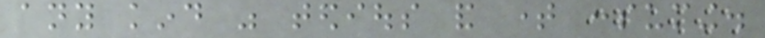any kind was tedious and time consuming.
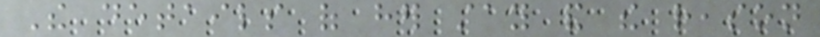The details of her stay and the reason
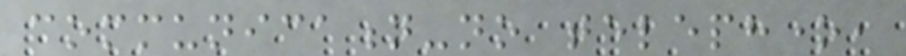communication-no telephone,
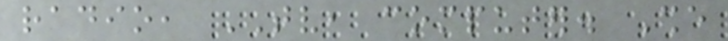radio, TV, computer. She
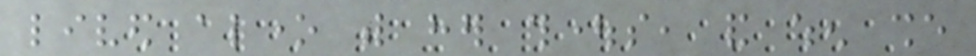lived alone with her thoughts, and when she
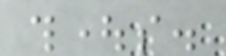thoughts.
